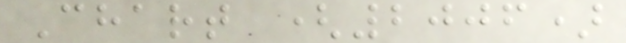Chart (2006)
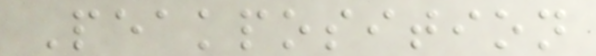Peakposition
